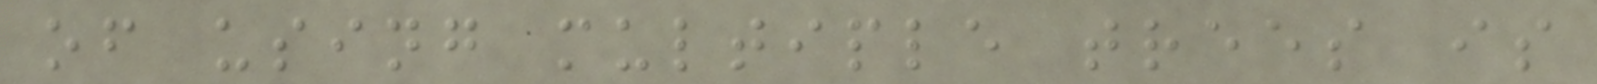of using multiple trees is
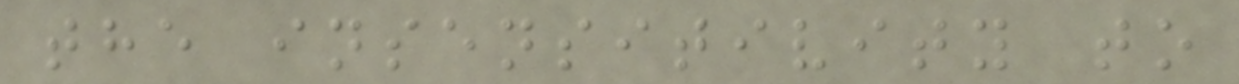the insensitivity to
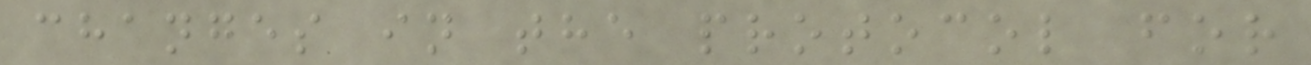changes in the protocol for
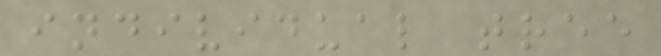individual tree
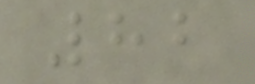82
